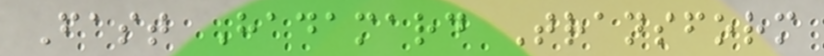Fast Hadamard Transform
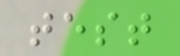test
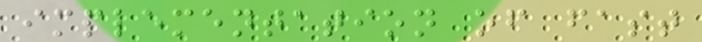implementation of fast
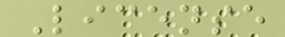License
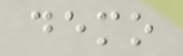demo
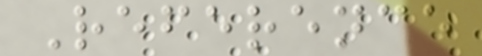Reference
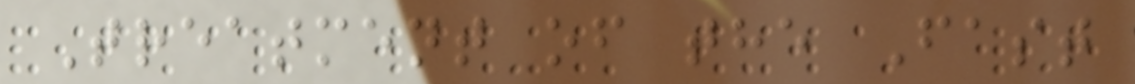Treatment of the Fast
